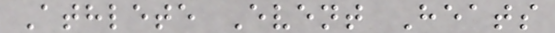Athlete Event Heats
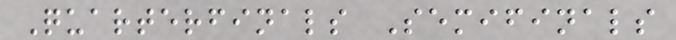Quarterfinals Semifinals
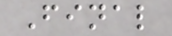Final
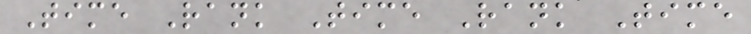Time Rank Time Rank Time
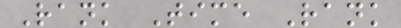Rank Time Rank
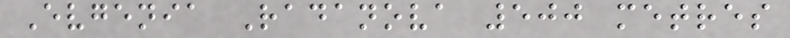Evgenia Radanova 500 metres
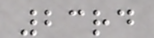23rd
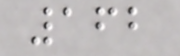162
